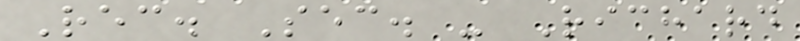Rec. Sec. - Richard
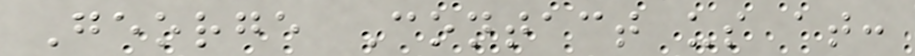George Contact us at:
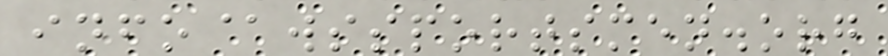info@wssportsmen.org
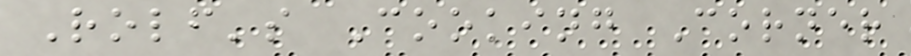Rolf's Cooking Corner
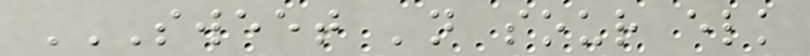SWEET 'N SOUR ELK
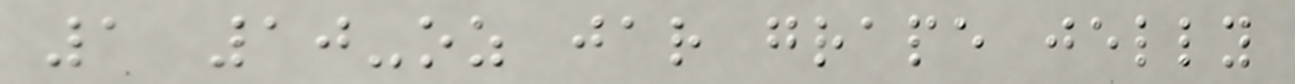1 10-oz jar grape jelly
